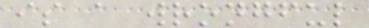is a wrongful
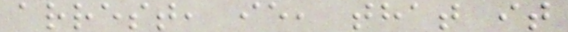arrest, ie, that it
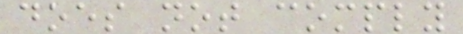does not comply
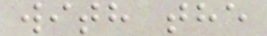with the
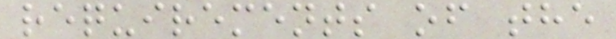requirements of the
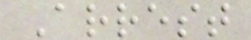Arrest
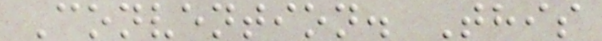Convention. This
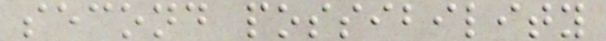second possibility
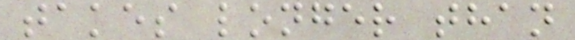takes longer than
